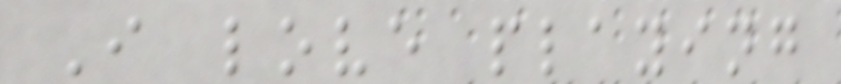I love playing
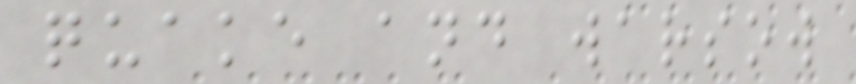quake and warsow
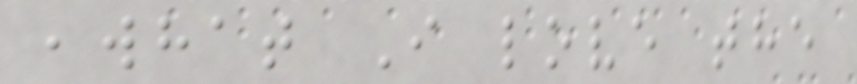,what I love the
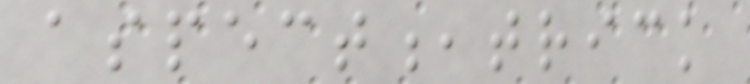aspect,trick
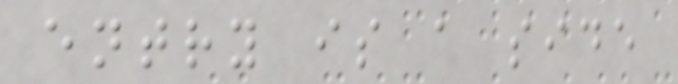entry is a side
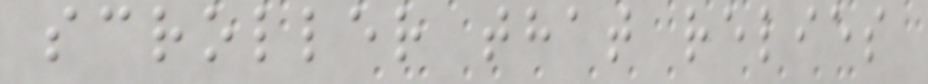scroller that relies
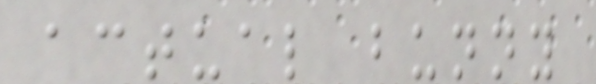actual bunny
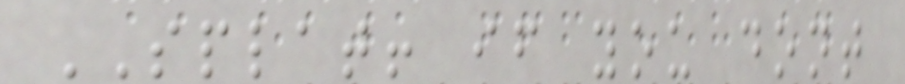SPLAT! if you dont
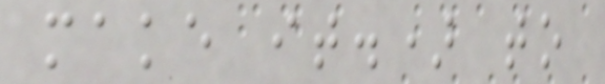make it.) to
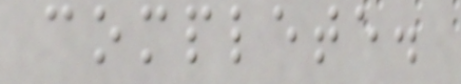complete.
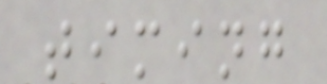timing
